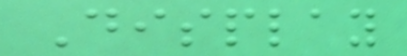Display
